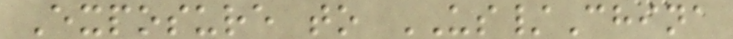Exposure to US/China
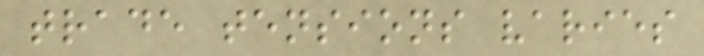trade tensions varies
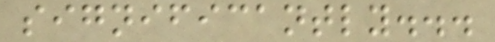significantly...
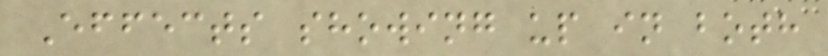Effects showing up in both
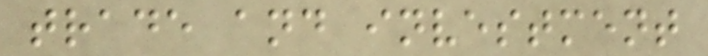trade and investment
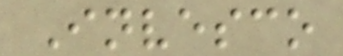Invesco
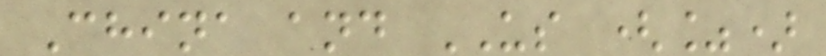China and US (%)
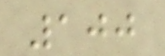100
